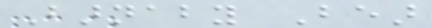Barnaby Bear
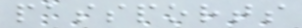passports
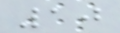10
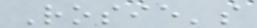Rosie's
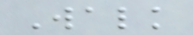Walk
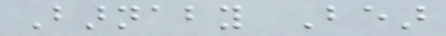Barnaby Bear
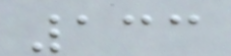133
